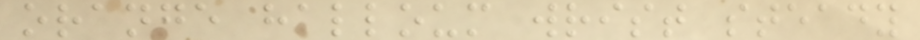orange halloum wrist steady
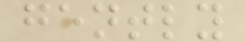gently
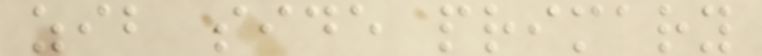zib side primary
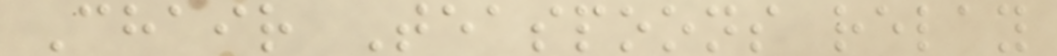Chair Teaspoons relay
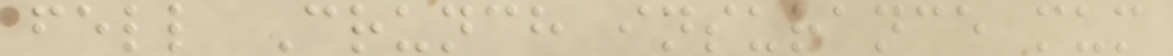fell Crunch insurance mum
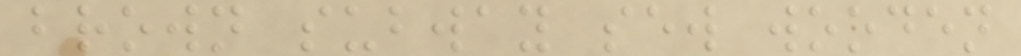brown subway sew wooden
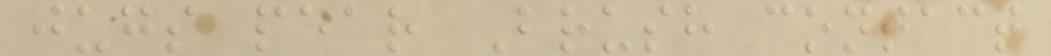jugs pear Brush contact
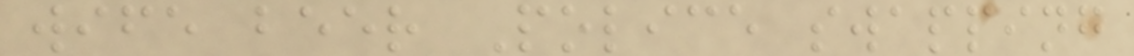wife beer Police swapping
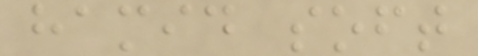hamid soft
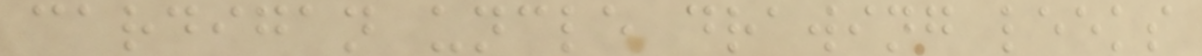cardigan uncle drawing leeks
